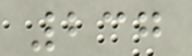237
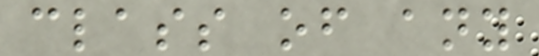class of any
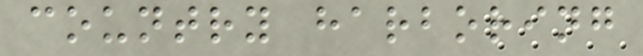country harboring
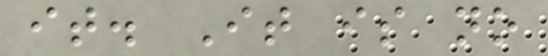it. It is no
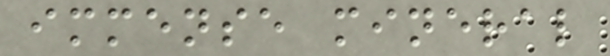immense mineral
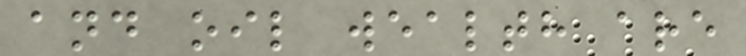and oil wealth are
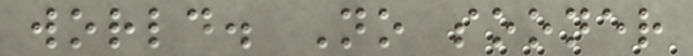world. No sooner
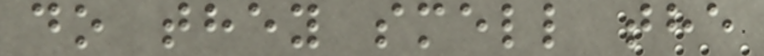do they smell the
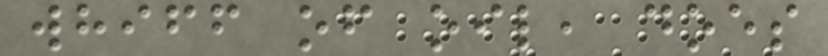whiff of oil, does
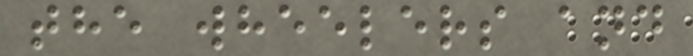the wheelers and
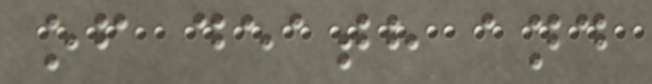of death and
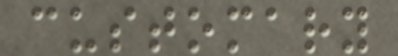customary
